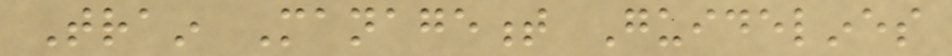Train Management Guidelines
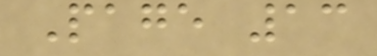Page 13
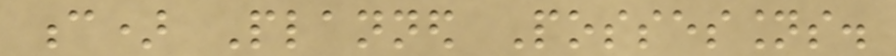c) Planned Possessions.
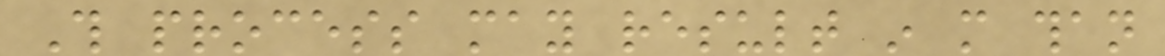This process may result in more than
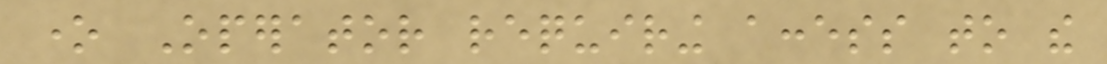one Operator requiring access to the
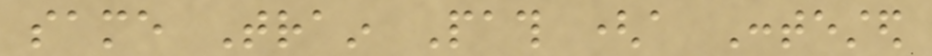same Train Path (a Contested
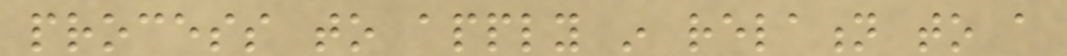process to apply in relation to a
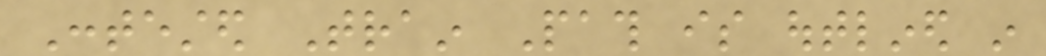Contested Train Path is outlined in
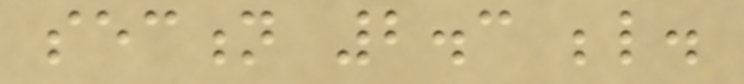section 2.3 below.
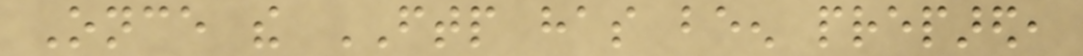Once the FTP has been prepared,
